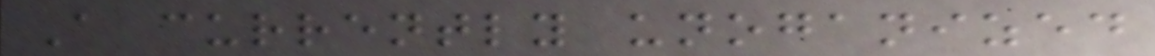A currently unoganized
